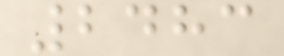2483
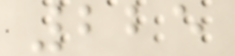225
